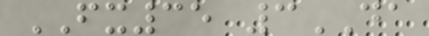FX35 3DA
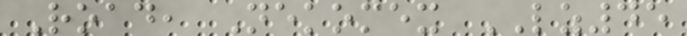Road, Nekomex LZ45
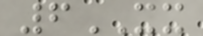6XX
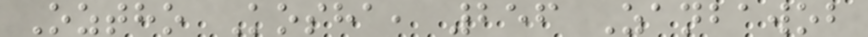Oztho Kosha, 256 Zanbawob
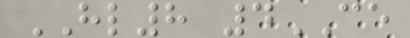HL8 4CE
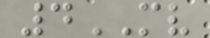4MV
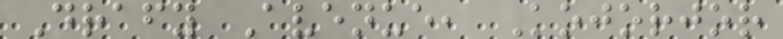Drafy Avenue, Kojorjor
